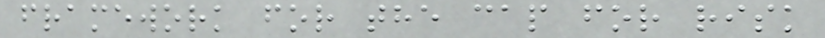framework for the cap for risk
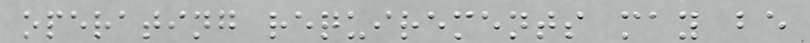operating requirements may be
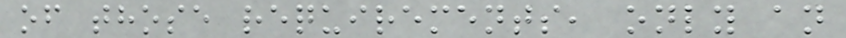of those requirements, only an
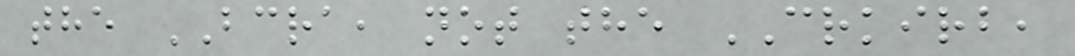the BCRA, not the CRKIRB,
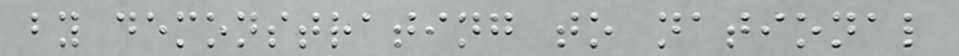by demonstrating to national
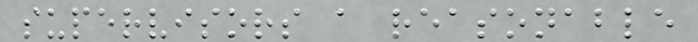supervisors a reasonable
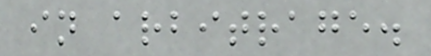in arbitrage.
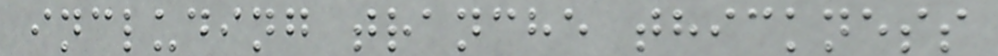including tranche thickness
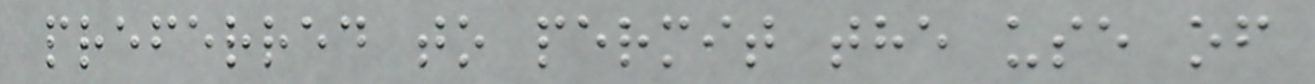preferred to permit the use of
